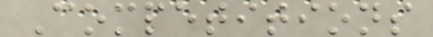Competitions
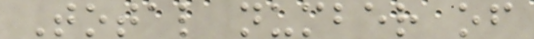Total number of
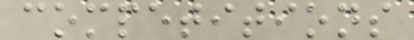competitions
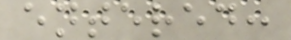entered:
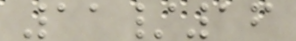11/16
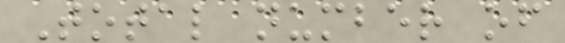Total number of
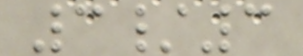3/3
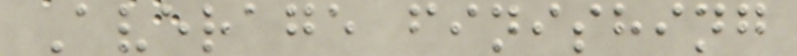Average finishing
